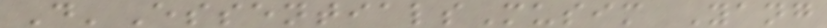D'EssentialsMusim Yang
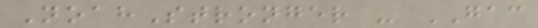NoahStronger - GAC
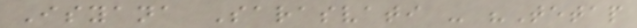Isyana Sarasvati - "Tetap
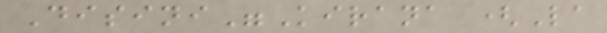Disini"Kirana (La
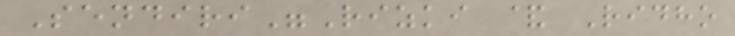Sendiri"Rizki & Ridho
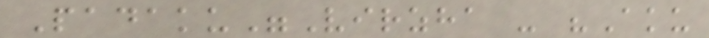Padaku"Virzha - "Aku
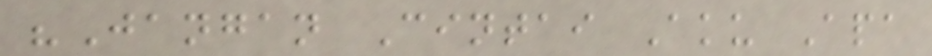"Jangan Cintai Aku Apa
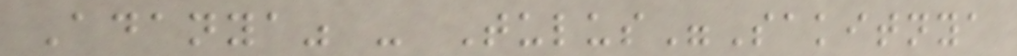Adanya" - Tulus"Sakitnya
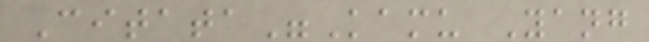Citata"Kamu Yang
